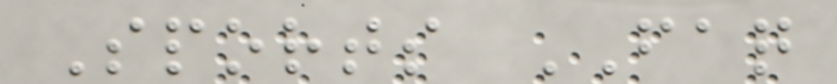Sports FAQ
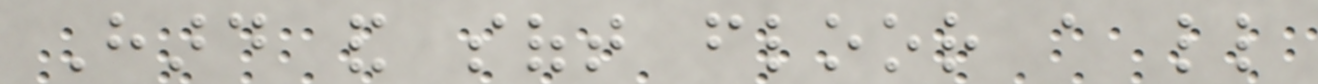Hard and soft floor a little
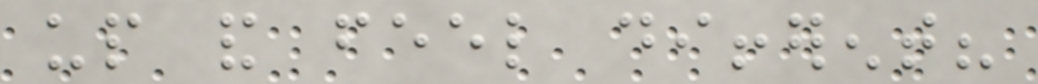up and feel different?
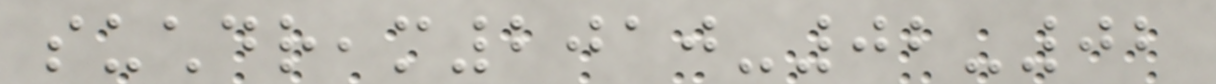suchdream2010-02-02
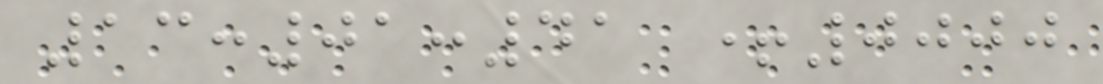13:01:41 +0000
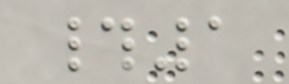#1
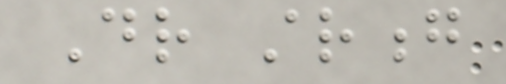Dr strong
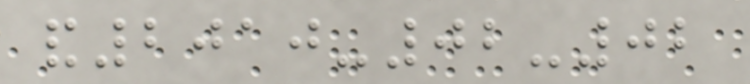and2010-02-02
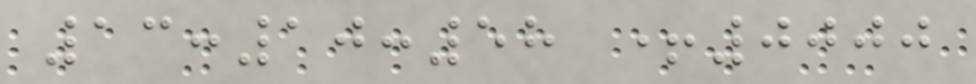13:10:58 +0000
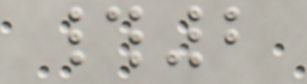#2
